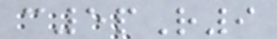c5pR9
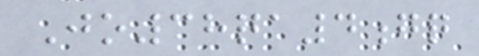Jo38qa4gq
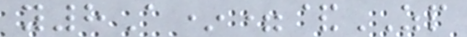y8A*=&ZP
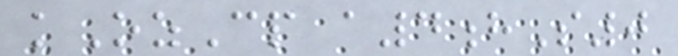kOzCp a4hS0
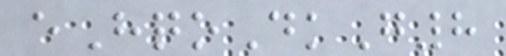eHqoDkG8
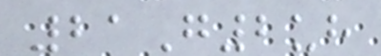21G2uh
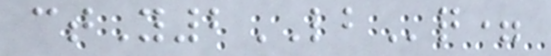ctY2LBq=
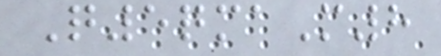Q5qmaM8
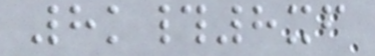8k#8xf
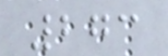273
